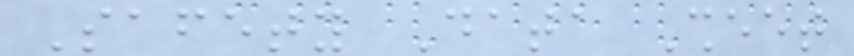Safety Data Sheet
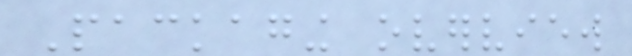Packaging overview
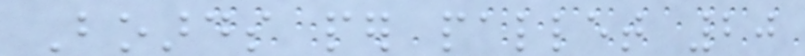Boards per pallet 20
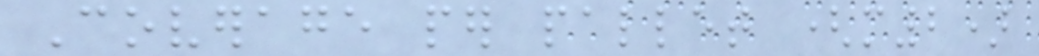Coverage per pallet (m2)
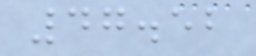47.52
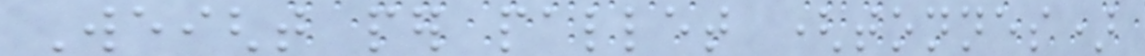Weight per pallet (tonnes)
